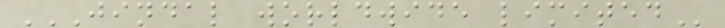JINDAL WORLDWIDE LIMITED
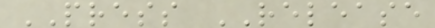PRESS RELEASE
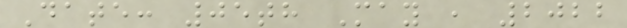Date: 05th May , 2022
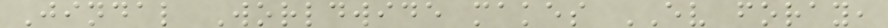Jindal Worldwide makes EV foray,
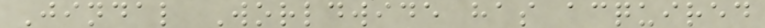Jindal Worldwide has acquired
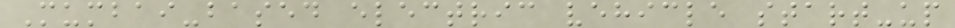Mumbai-based electric vehicle start-up
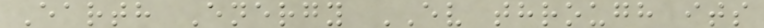Earth Energy EV through its
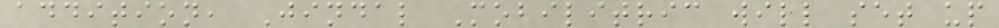addition, Jindal Mobilitric will set up
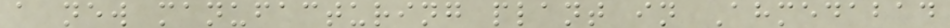a new manufacturing plant in Ahmedabad
